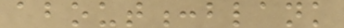about:blank
